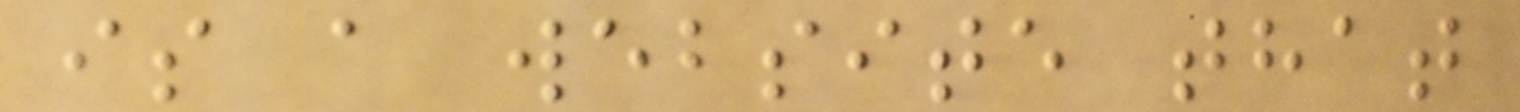is a website that
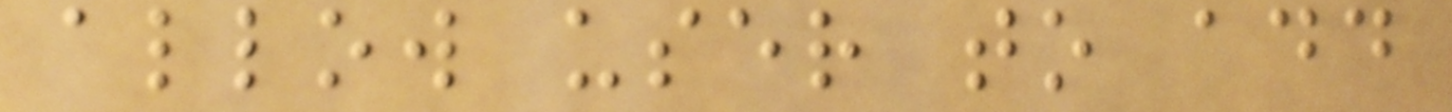allow user to add
